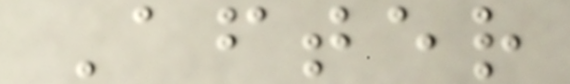After
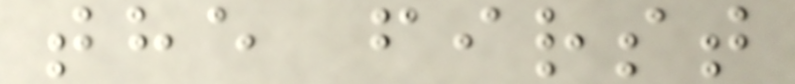the first
